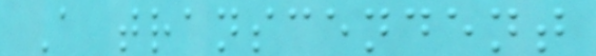A transcendent
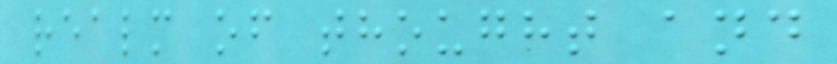realm of thought and
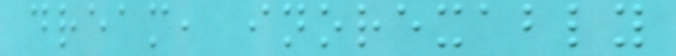dream, inorexably
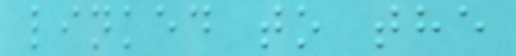linked to the
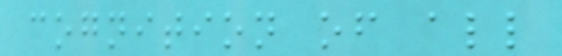cognition of all
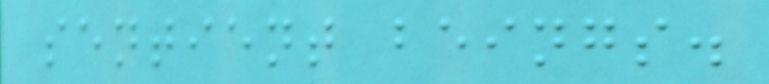sentient beings.
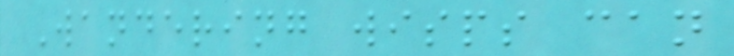Wandering wisps can
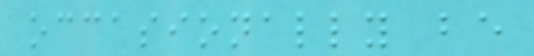occasionally be
